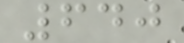640
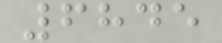6845
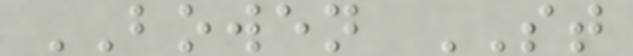BOWEN ST
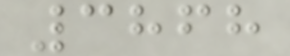3868
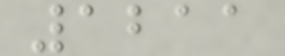1211
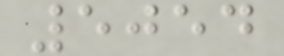5054
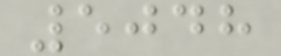5048
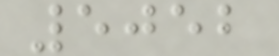5052
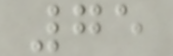75
